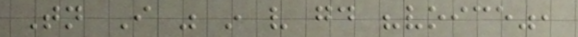Tonight I was in very good "voice",
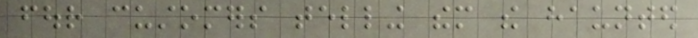four customers telling them the haunted
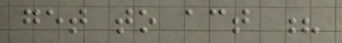get to act ?
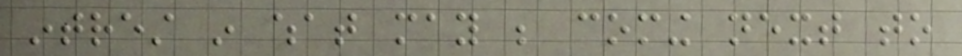intrest in what may be coming next to
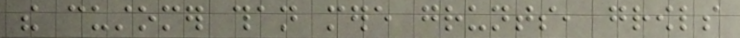the customer than mere grunts, growls
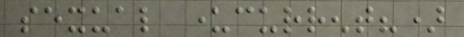sexual undercurrent?)
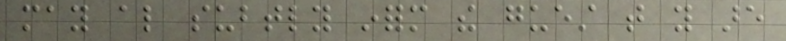may also subtly inform the guest that you are
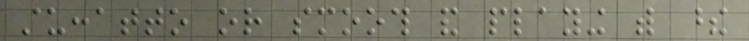stuccatto or smooth and playing with these
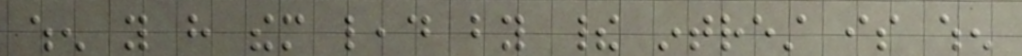when you have them lead by their intrest is when
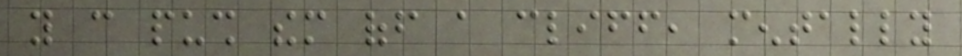you can push them off a cliff, mentally
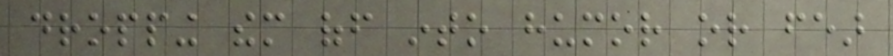dropping them off into humor or fear
